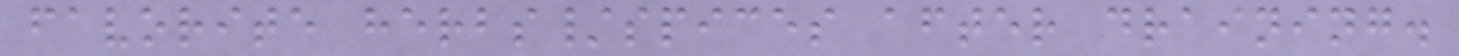favorite herbs/spices after draining.
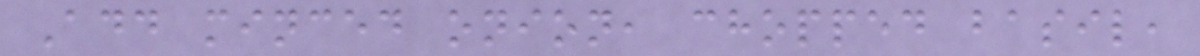Add minced onion, chopped basil,
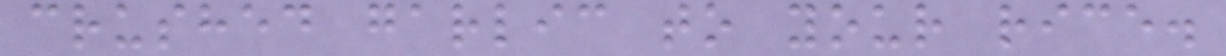crushed garlic to your rice.
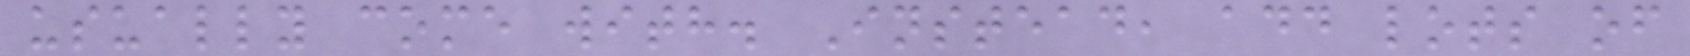usually come with. Instead, add lots of
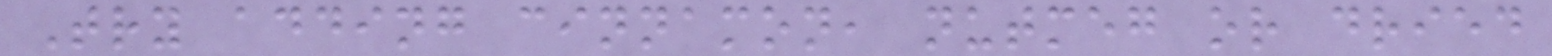Try adding cinnamon, nutmeg or dried
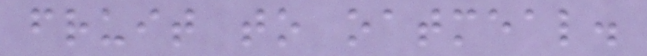fruit to oatmeal.
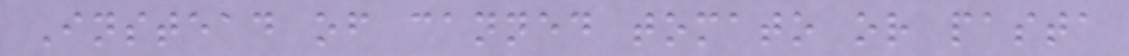Instead of canned tomato or pasta
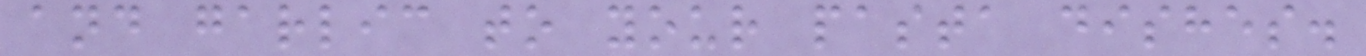and garlic to your pasta dishes.
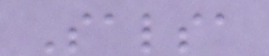Salsa
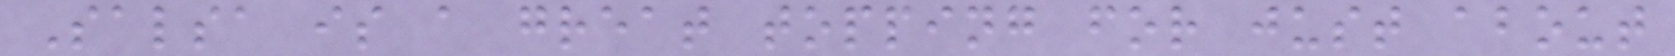Salsa is a great topping for just about
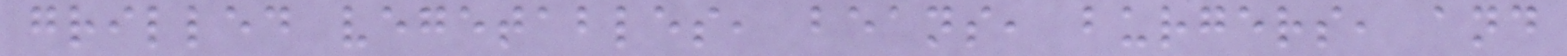grilled vegetables, beans, burgers, and
